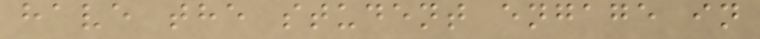have the student engage in
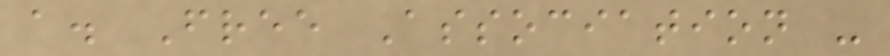a. Free Association -
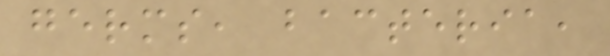germs, bacteria,
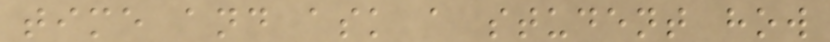time and ask a student how
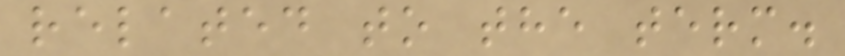related to the term.
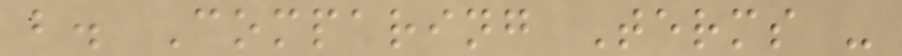b. Comparing Terms -
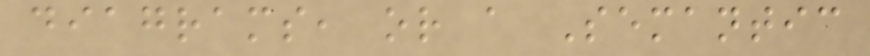diagrams, or a Semantic
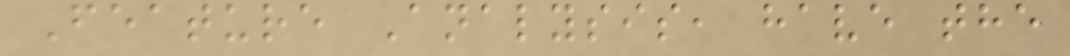Feature Analysis, have the
